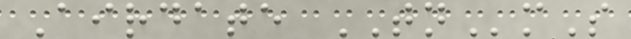Airdate TNmS
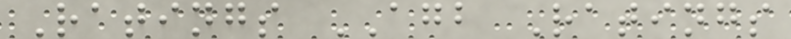Ratings AGB Ratings
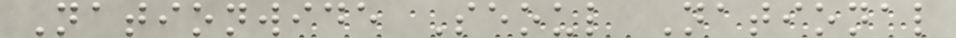Nationwide Seoul National
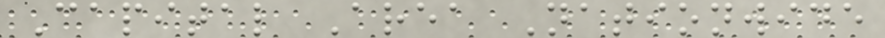Capital Area Nationwide
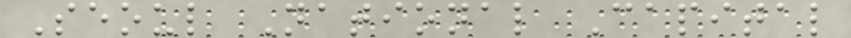Seoul National Capital
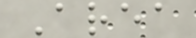Area
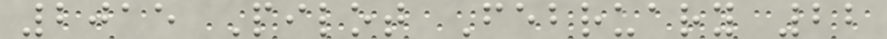2015 Pilot February 22
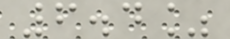6.4%
